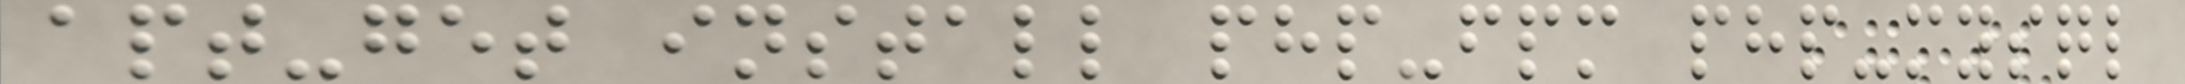apt-get install php-fpm php-mysql
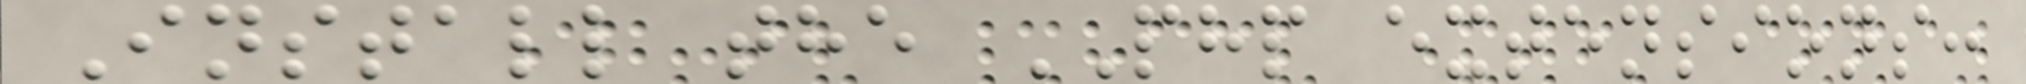Install the PHP extensions:
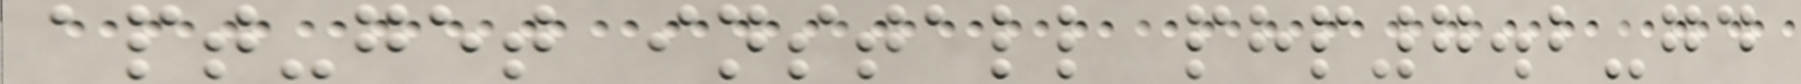apt-get install php7.2-gd
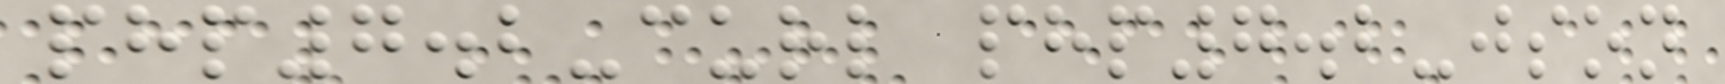php7.2-curl php7.2-json
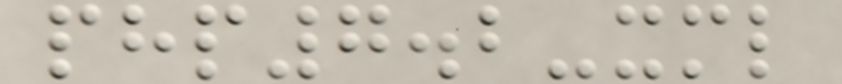php7.2-xml
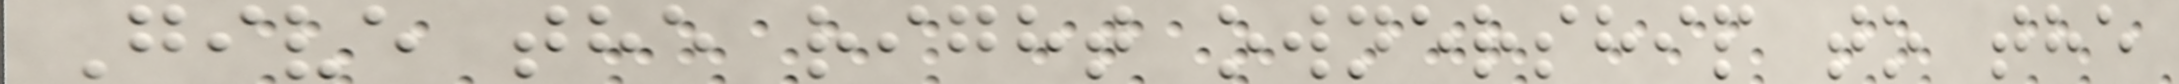Give the right ownership to the
